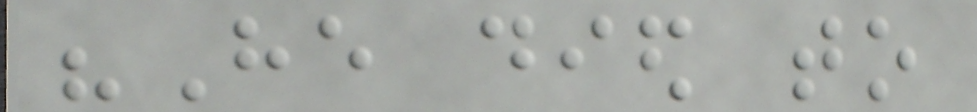"He died to
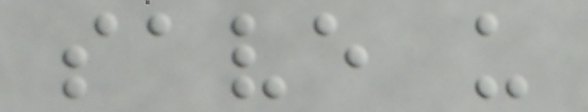save us
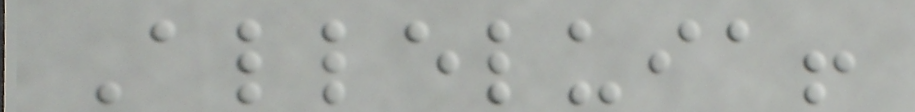Alleluia!
